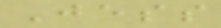Jess
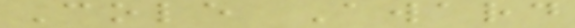Cole Award
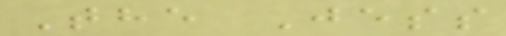The Jess
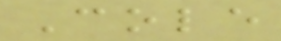Cole
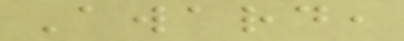Award,
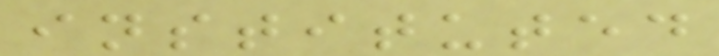instituted
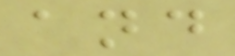and
